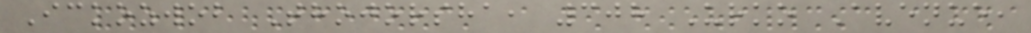Ickozwob Thojorsha, 308 Urko Avenue,
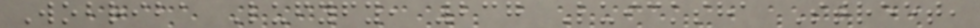Wobriba Lufyfy, 237 Luicksha Street,
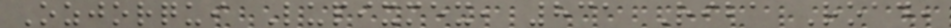Ozjorqui Lupixmex, 831 Riba Road,
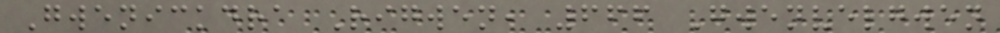Gwenickdra Rigwen, 666 Gwenvelgwen
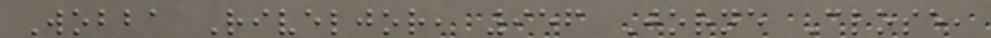Wobba Riveljor, 956 Jorne Close,
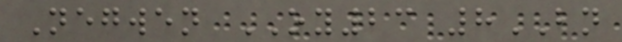Negwen OY23 8BN
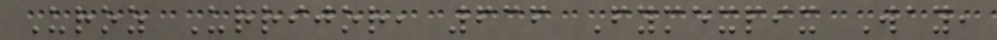Uroz Urrijor, 636 Fymexpix Way,
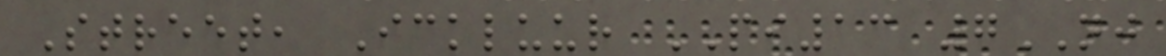Street, Ickluur PI13 7NJ
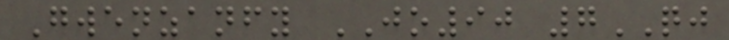Gwenzanfy JO90 7QJ
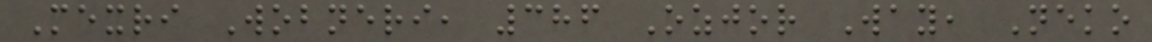Mexri Wobneri, 386 Ozjor Way, Neko
